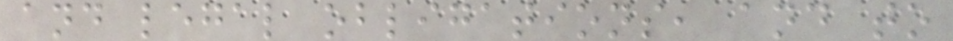and legal obligations, and to
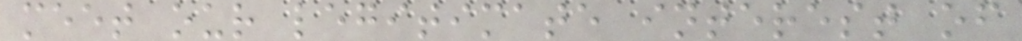meet our legitimate interest of
